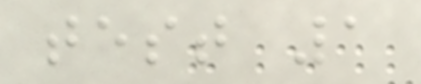test 1
